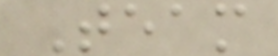Team
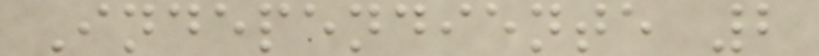Independiente 2
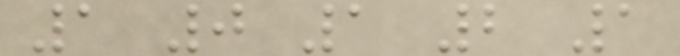1 0 1 2 1
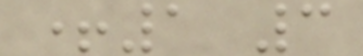+1 3
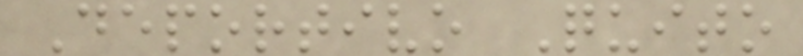Deportivo Quito
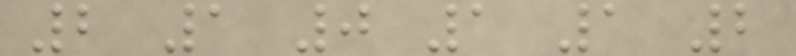2 1 0 1 1 2
